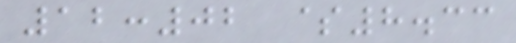12:02 $8.33
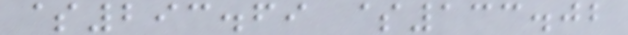$293.69 $133.02
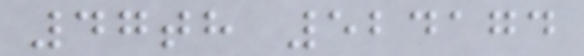47th 524174
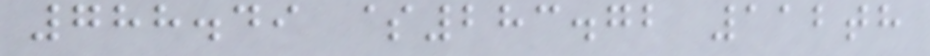788.49 $283.72 112th
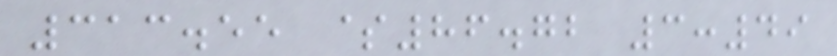313.55 $86.72 3:49
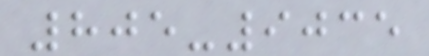805-9035
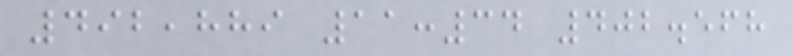492,889 11:34 402.568
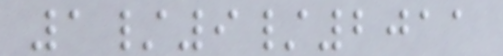1/9/2011
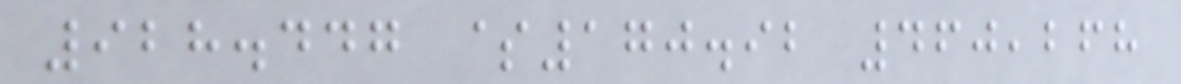928.447 $170.92 460,268
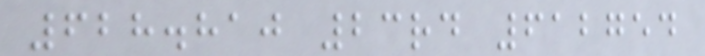628.810 23rd 612754
